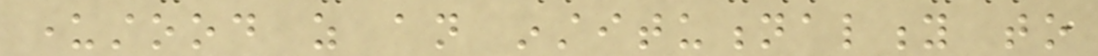understood as an institutionality to
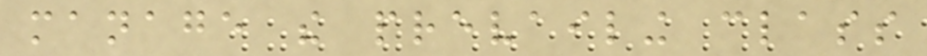manage the prevailing class
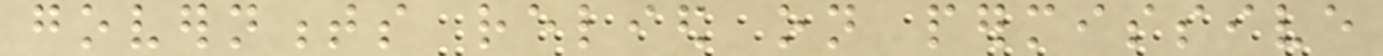governments relied on permissive
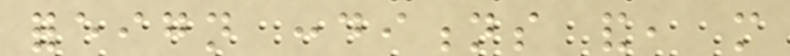foreign conditions and, more
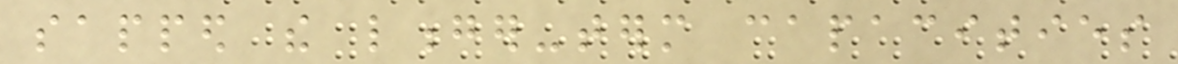sapped the longer-term capacities
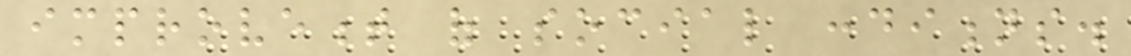improvement of social conditions.
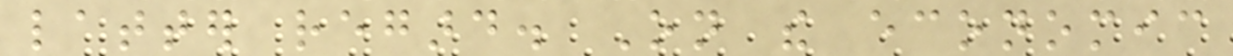latter regard. On the economic
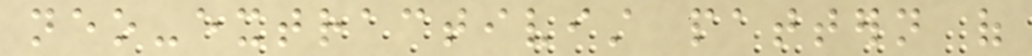neo-extractivist pattern of
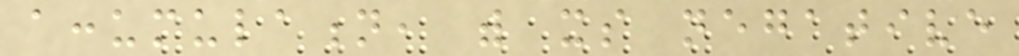accumulation, with its negative
